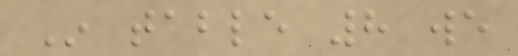In table 8 we
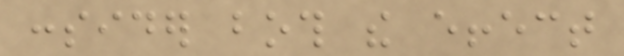consider both the effect
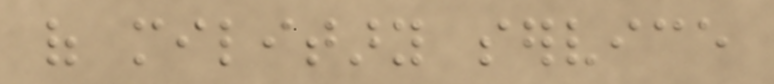of military service
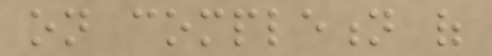on completion of
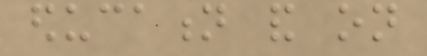education and on
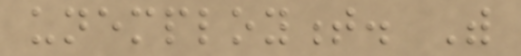unemployment. With
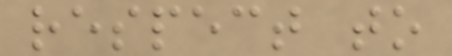respect to
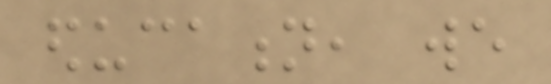education, we
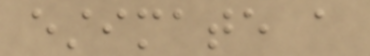estimate a
